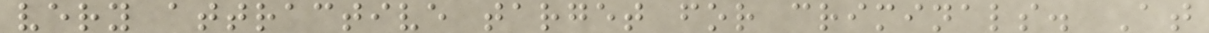very attractive target for criminals. At
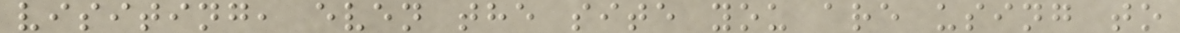visiting, even the site you are using to
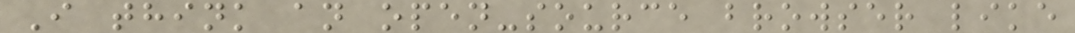I think an open-source browser like
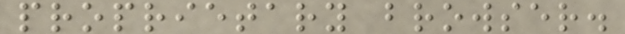proprietary browser.
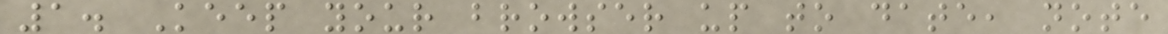1. Keep your browser up to date, note
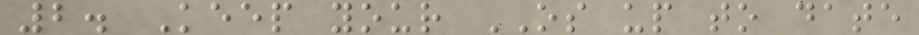2. Keep your OS up to date
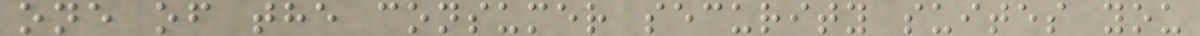one of the consumer security suites you
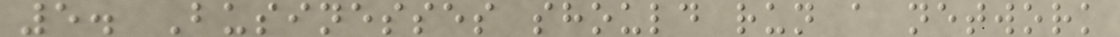5. Businesses should run a network
